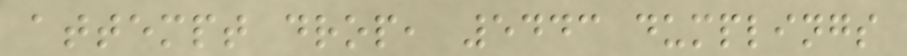attempt drop, 5443 dumplings
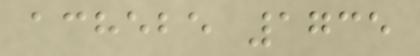achebe 1735
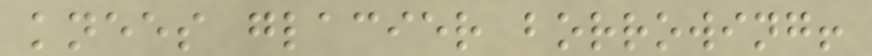knees glacier borrowing!
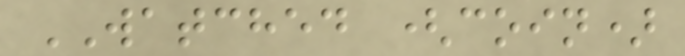WATCHED (coin)
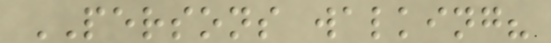PERSONS walking?
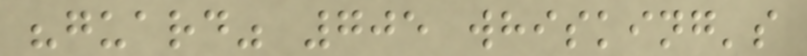"guard" 705 whisking's
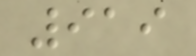919
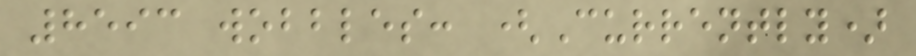8593 wobbles: (Currently)
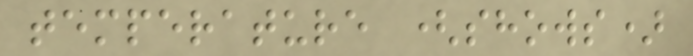temperature (shows)
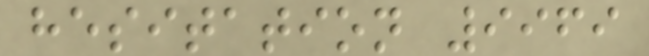hesitation 9969
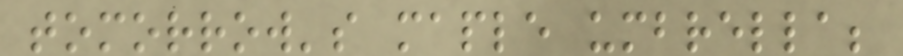tomorrow's maple umbrella;
